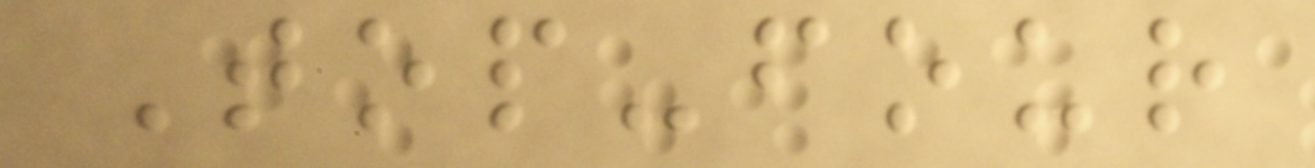Top-four
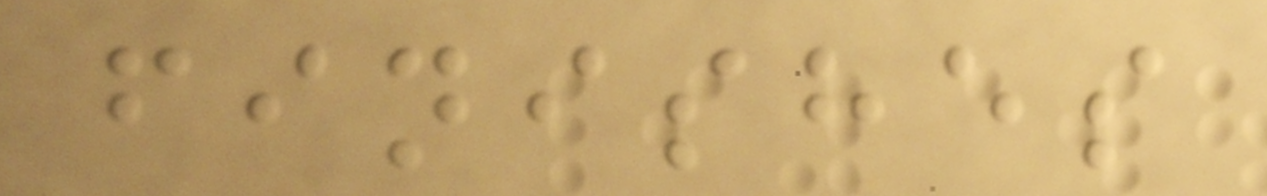finishes
